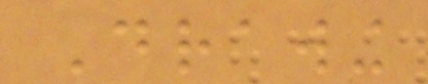Drawing
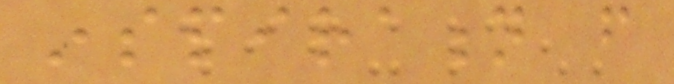inspiration from
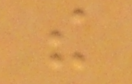the
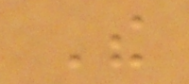The
